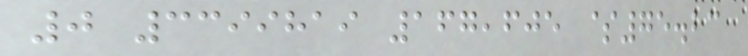0 3399819 167,605 $75.23
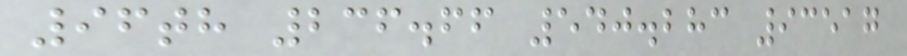96th 236.66 540.283 93517
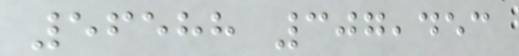56588 307,453
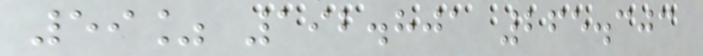59% 192.801 265.303
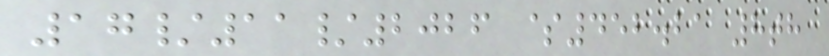17/11/2026 $452.21 8th
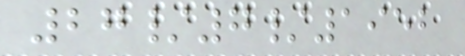27/7/1952
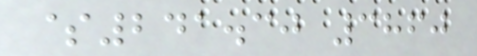$241.30 3860
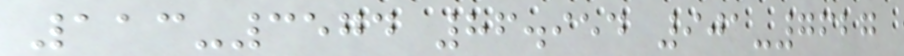113-3574 86.954 901-7627
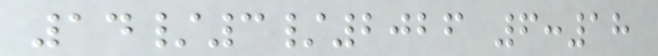14/3/2026 6:18
